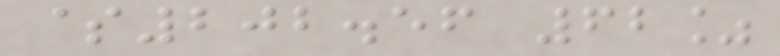$202.56 62%
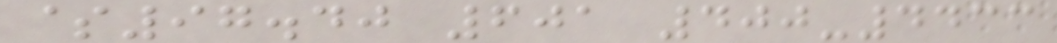$97.40 601 400-4433
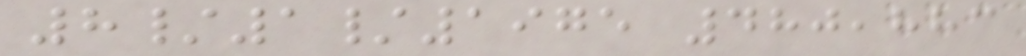8/1/1975 480,883
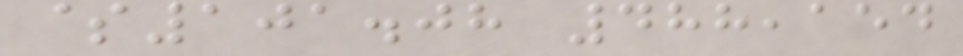$101.08 488,154
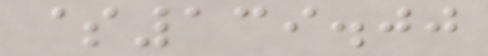$139.00
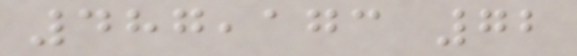487,173 72
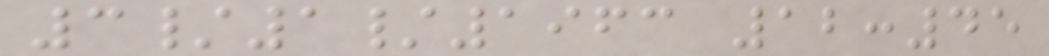3/1/1963 12:45
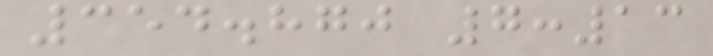354.870 7:13
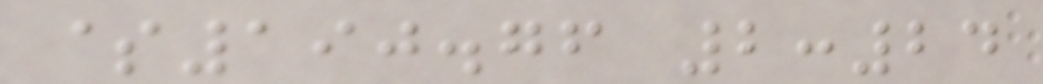$190.76 2:24
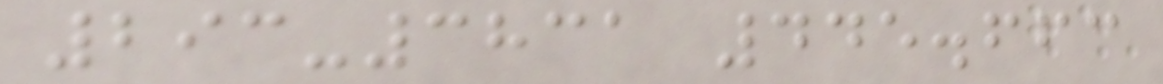293-3831 445.663
